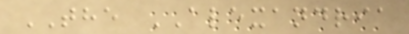THE ALEXANDRIA
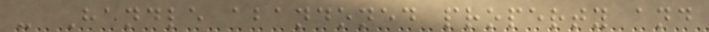- Handle abandoned property and
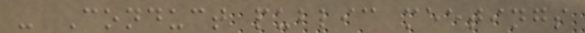- Conduct public meetings
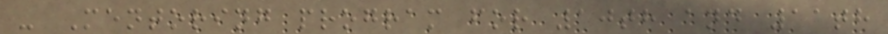- Mentoring program for 10th and 11th
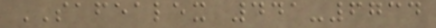SAFEALEX 441-6734
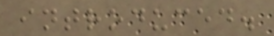introduced.
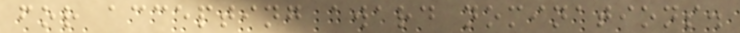for accepting award nominations.
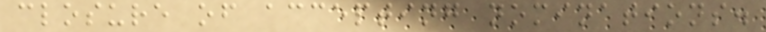closure of accepting nominations.
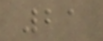21
